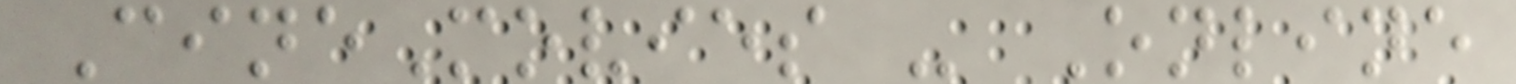CineMovies - Online
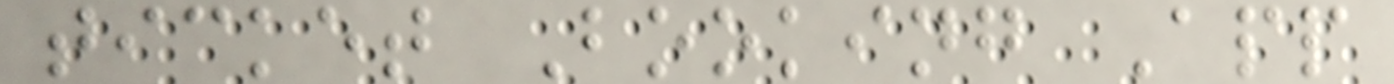ticket Booking App
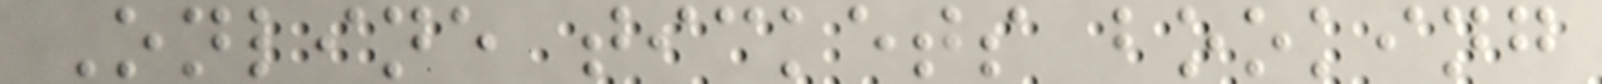Online tickets booking
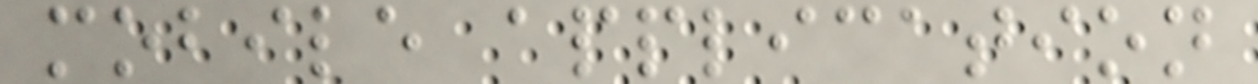mobile application
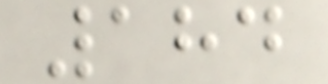184
